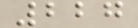227
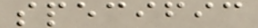specific
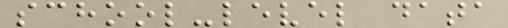school-level data
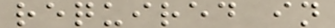required in
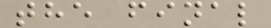the final
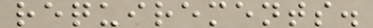requirements.
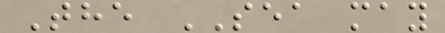The SEA may
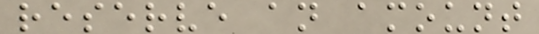reserve an amount
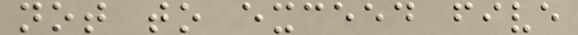not to exceed five
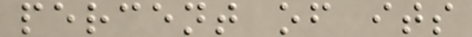percent of its
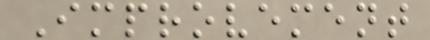Improvement
